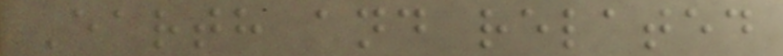Earth and related
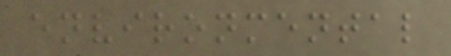environmental
